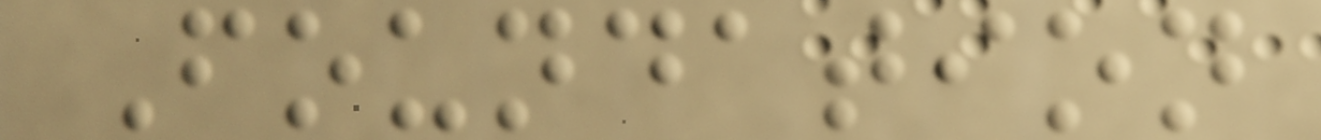Foundation
